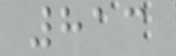813
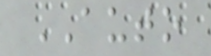AUTO
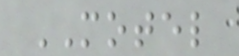MOTEL
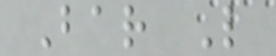Bar L
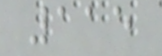115
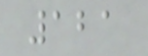121
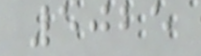5025
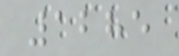1285
